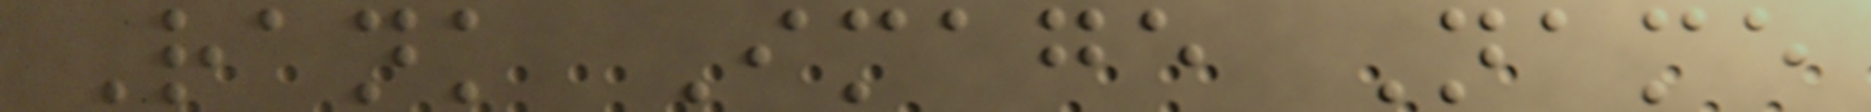Rank Image Name
